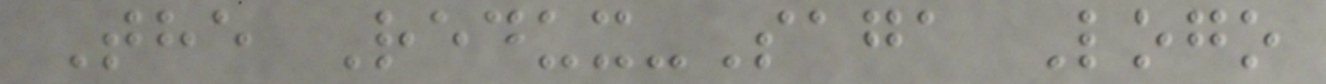The Redux-Saga Logo
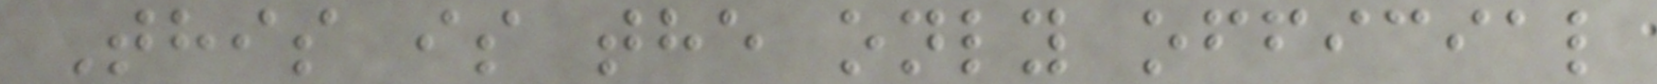This is the only official
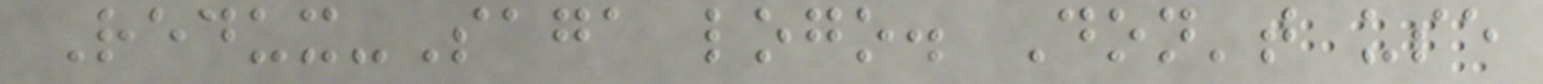Redux-Saga logo. Don't use
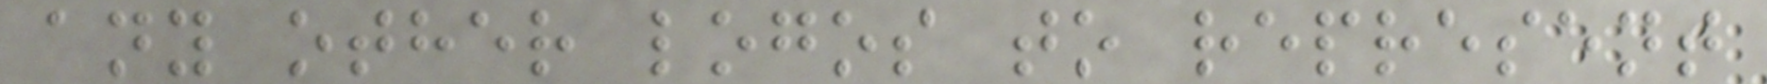any other logos to represent
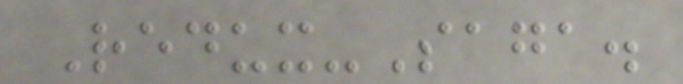Redux-Saga.
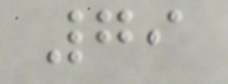79
